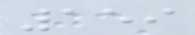159
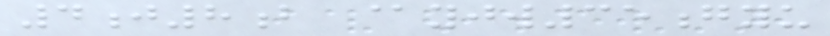4j8b @yjw35gyu
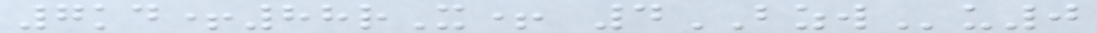7kd+88rX+ 4BZWu0
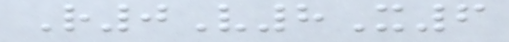R0V8X6
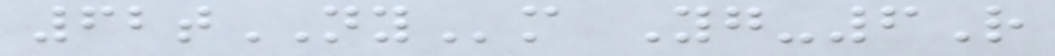62tNYm Yg-6R
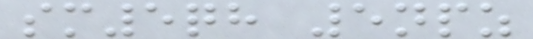sm5qh 5npz
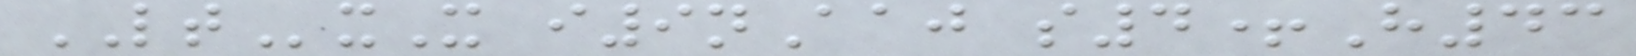LTxX i9nAaj s4+H43
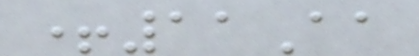+11Aa
